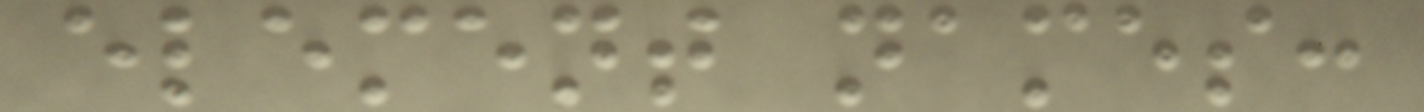element names:
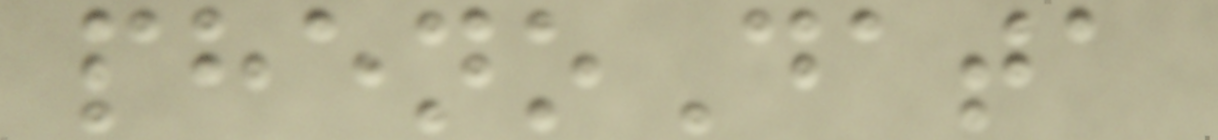phenoData
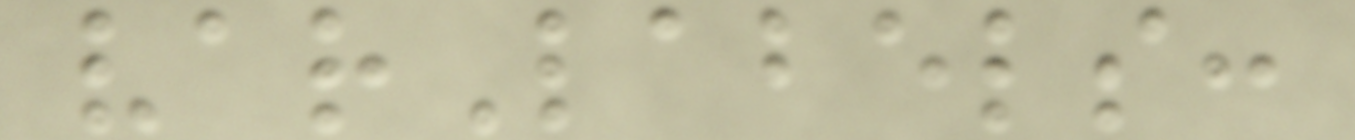varLabels:
